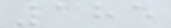185
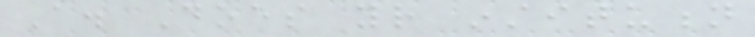A. Does your institution
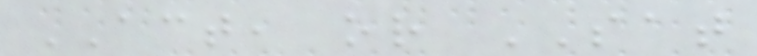ACT, or SAT
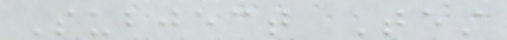Subject Test
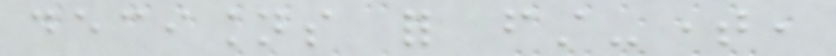decisions for first-time,
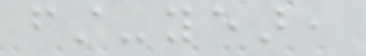first-year,
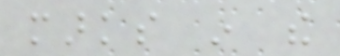marks in the
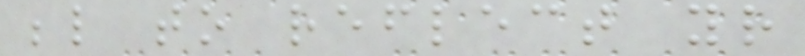below to reflect your
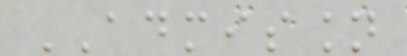ADMISSION
